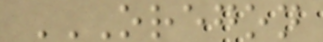OREGON
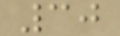30
